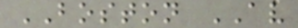BOSTON AV
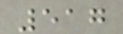517
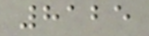8125
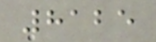8125
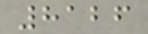8126
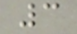3
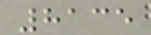8135
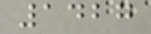1427
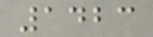1423
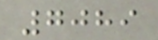7089
